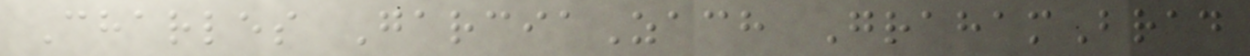Charles GarciaZach GrahamBrad
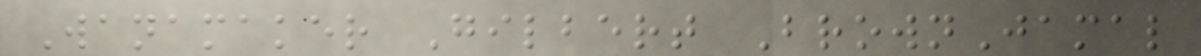Wanamaker Gilbert BrownJamal
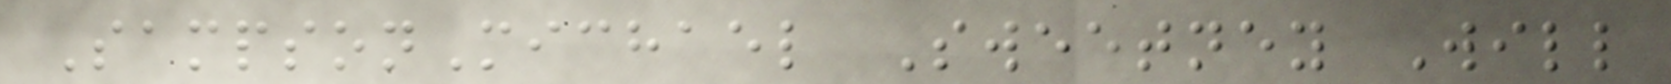SampsonMichael Sweetney Will
